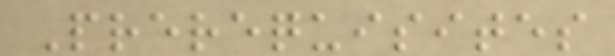Prerequisites
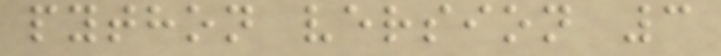python version 3
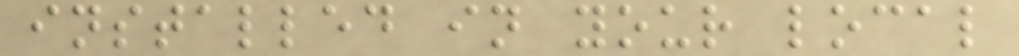installed in your local
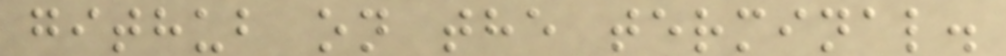github on the terminal.
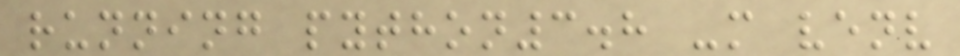running python3.8 -m venv
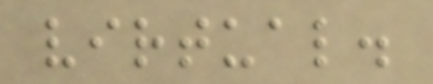virtual.
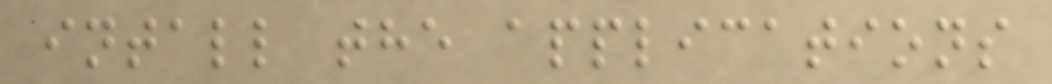intall the applications
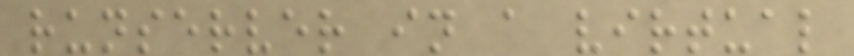runserver in a virtual
